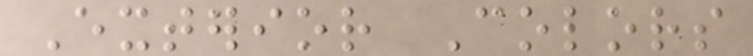Exterior Colors
